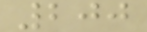200
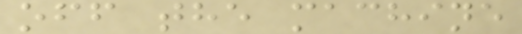off the machine
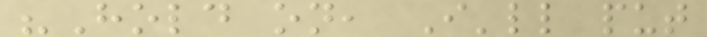"Hold on, I'll put
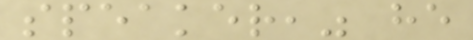speaker," he
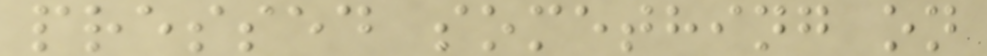pressed something on
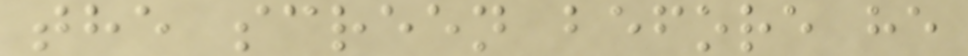the screen before he
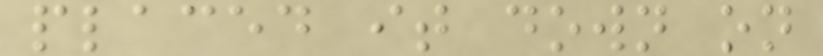placed it down on
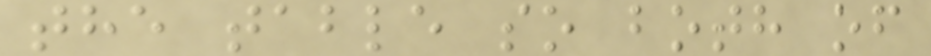the table so both of
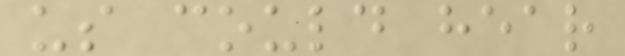us could hear
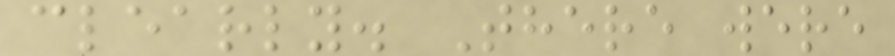clearly. There were
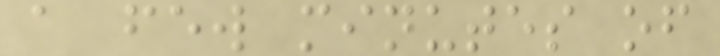a few minutes of
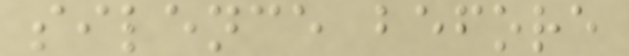silence before
